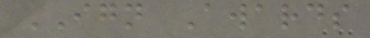IGN Awards
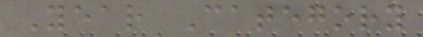Year Category
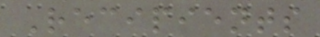Recipients
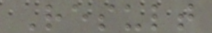Result
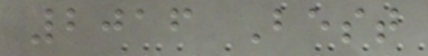2016 Best
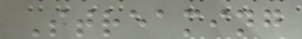Streaming
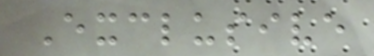Exclusive
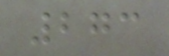273
